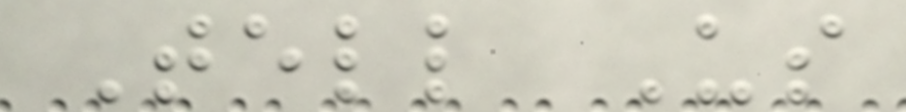Tell Us
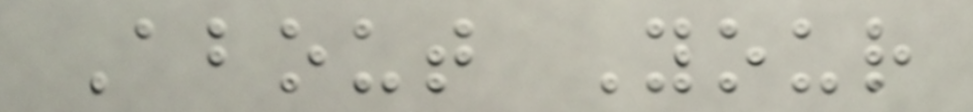About Your
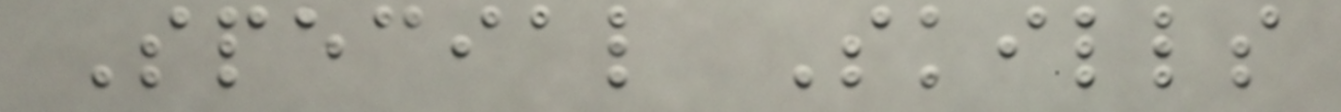Special Skills
